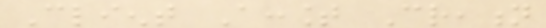Client Account Creation
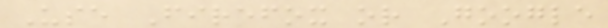Use Firefox or Google
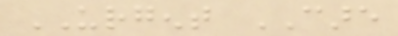URGENT CARE
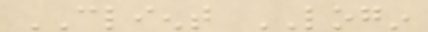CLIENT LOGIN
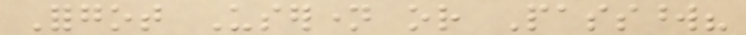Forgot Username or Password?
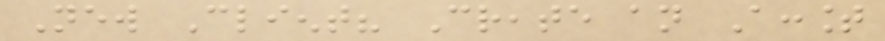New Client? Create an Account
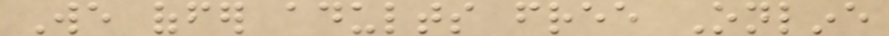We offer adults free Online
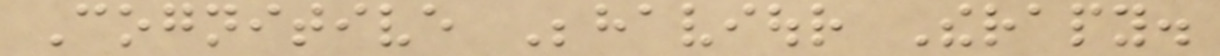Cognitive Behaviour Therapy.
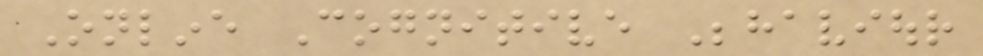Online Cognitive Behaviour
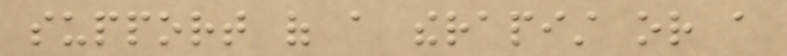support of a therapist or a
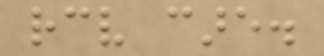receive care.
